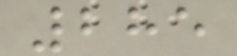285
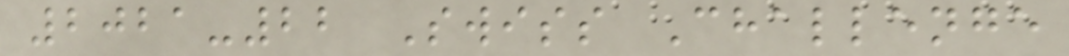2021-22 Swiss Challenge
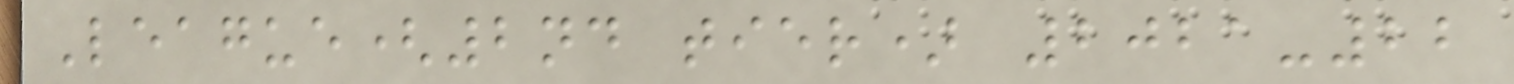League(2nd tier) 2021-22
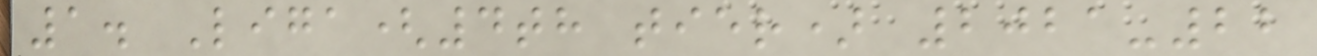1. Liga(4th tier) 2021-22
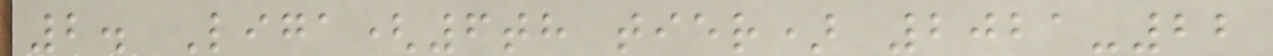2. Liga(6th tier) 2021-22
